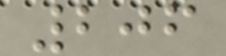206
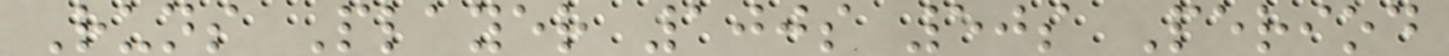Runs Player 100s 50s Period
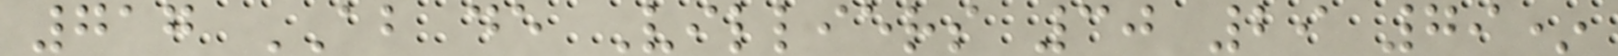717 AB de Villiers 30 29 79*
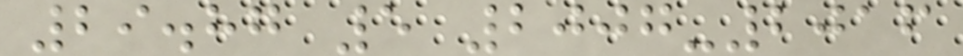29.87 5 2007-2016
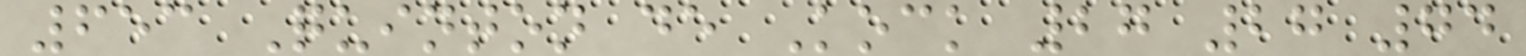653 Quinton de Kock 27 27 74
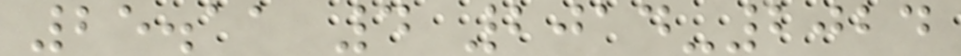25.11 4 2014-2024
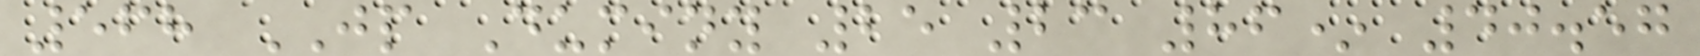568 JP Duminy 25 23 86* 40.57
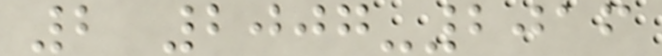2 2007-2016
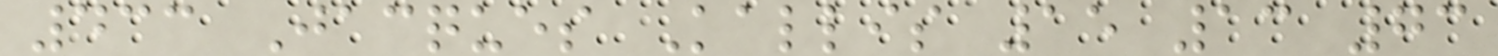433 Jacques Kallis 15 13 73
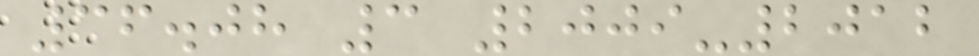36.08 3 2009-2012
